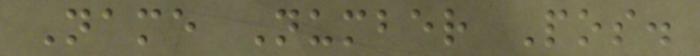Name Number Pos.
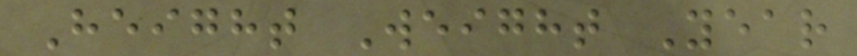Height Weight Year
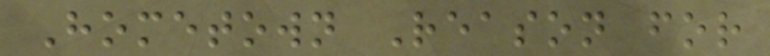Hometown Reason for
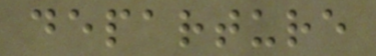departure
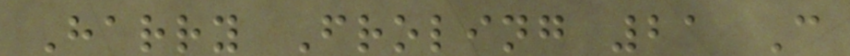Harry Froling 21 C
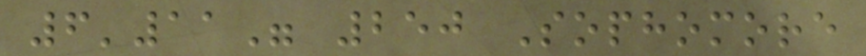6'11" 250 Sophomore
